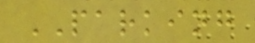PARKING
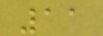11
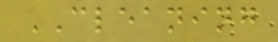CLEANING
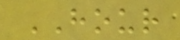HOUR
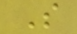S
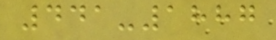441-1887
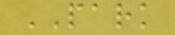PARK
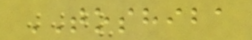TOSHIBA
